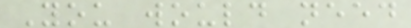You would need
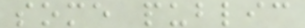some public
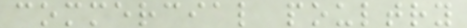commercial poultry
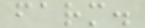farm.
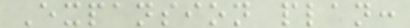Expansion plan:
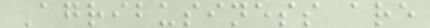Agribusiness are
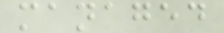managed
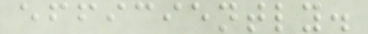efficiently.
